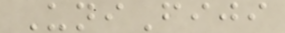UniFiji
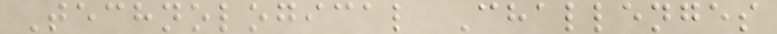Technological Challenges
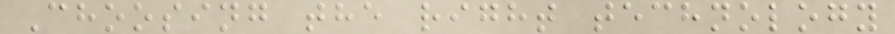Choosing the right technology
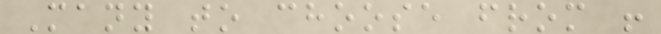Many to choose from !
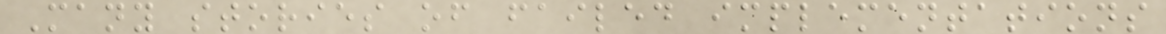Many stories of failed implementations
